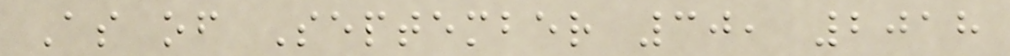As of September 30, 2018
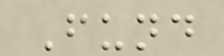Fund
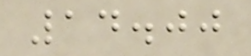14.00
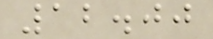12.00
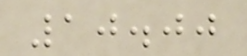10.00
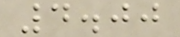4.00
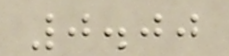0.00
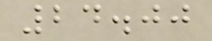24.00
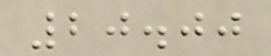20.00
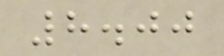8.00
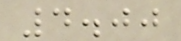4.00
